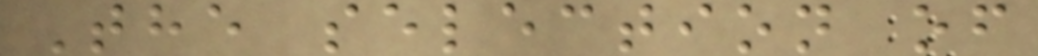The selection of
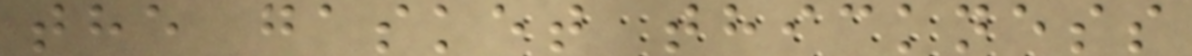the gasket thickness
